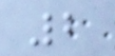2
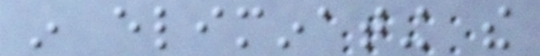in eliminating the
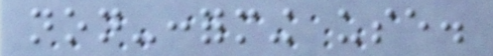non-conforming use.
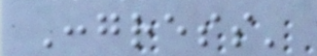Congress'
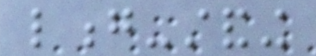long-standing
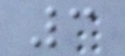3
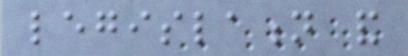legislation and
